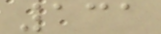131
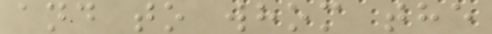and to whom the
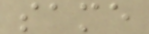same
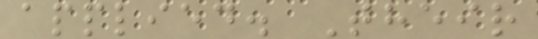applied. Their
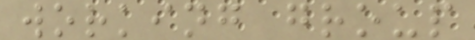working group
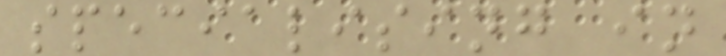specialising in
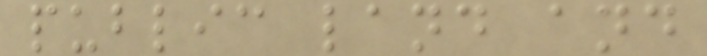public land and
